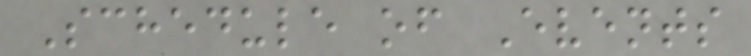Schedule of Events
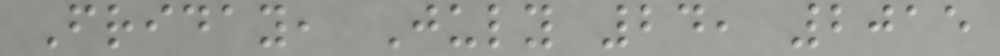Friday, July 24, 2015
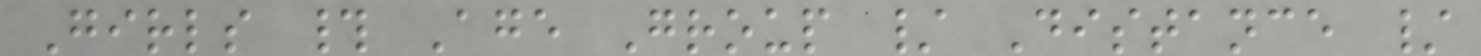Girls # Age Group / Distance /
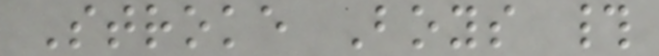Stroke Boys #
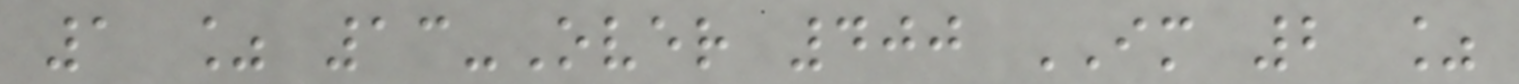1 % 13-Over 400 IM 2 %
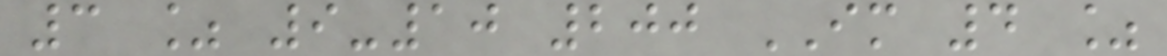3 % 9-10 200 IM 4 %
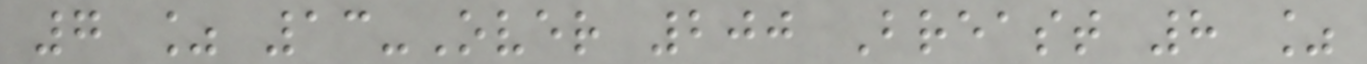7 % 13-Over 200 Breast 8 %
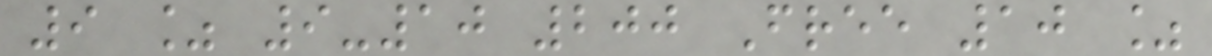9 % 9-10 200 Free 10 %
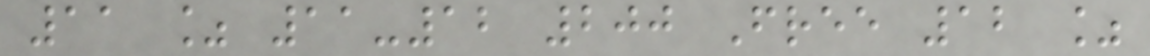11 % 11-12 200 Free 12 %
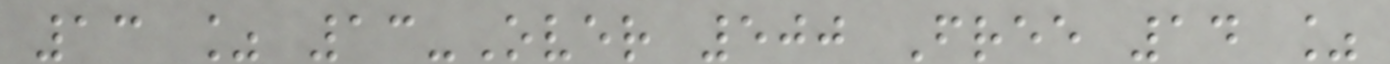13 % 13-Over 500 Free 14 %
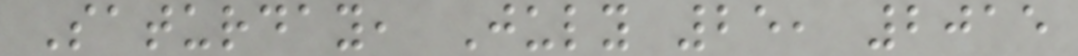Saturday, July 25, 2015
